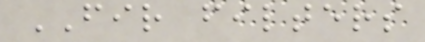FIR filters
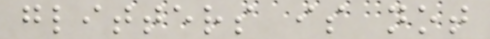glitters is not
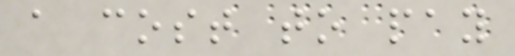a cost to pay
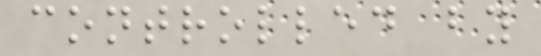controlled by
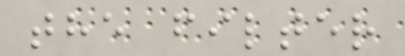the filter
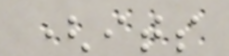(its
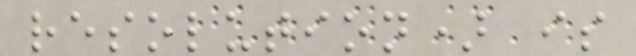resolution) is
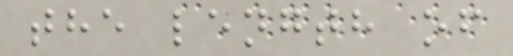the length of
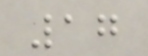17
